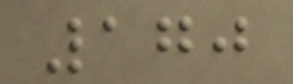170
